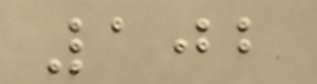102
